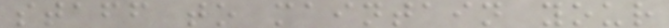staff to maintain your
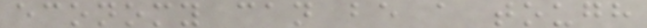economy can be a tough
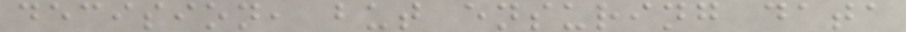decision, but ensuring data
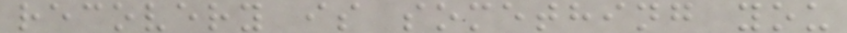recovery is something you
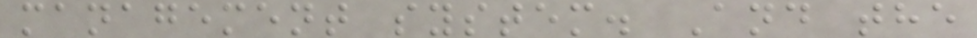management system. And the
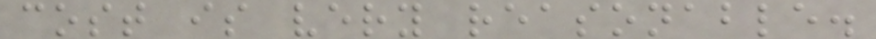cost is very reasonable.
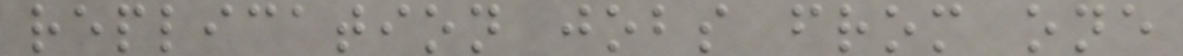replication jobs from one
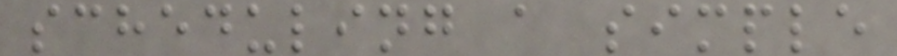scheduling a simple
